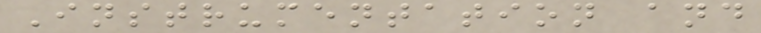Instrumentation and
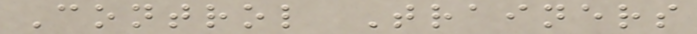Control Trainers
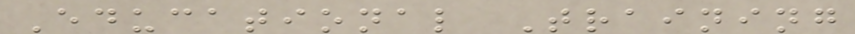Educational Training
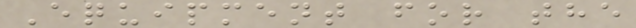Equipment for the
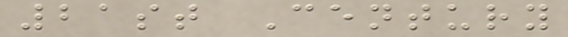21st Century
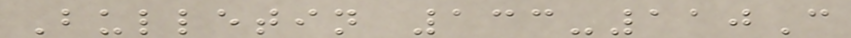Bulletin 133-110C
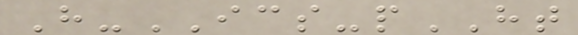H-ICS-pHT
